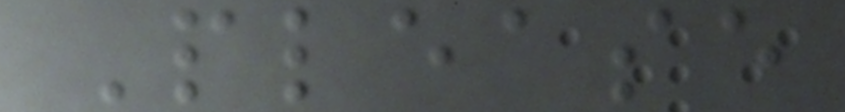Please
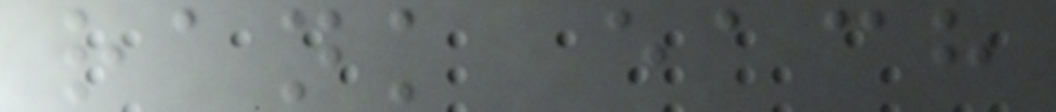rank each
